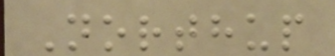Northup
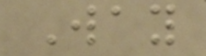Way
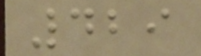429
